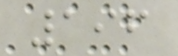196
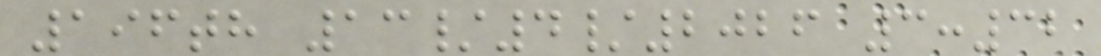196th 13/4/2026 3:32
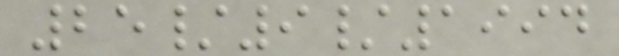25/9/1994
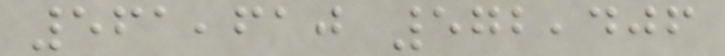561,610 572,406
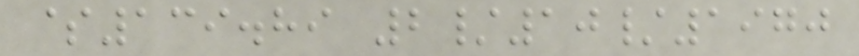$139.89 2/10/1970
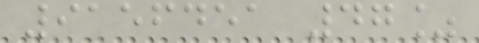9156451 47%
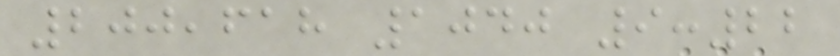200,618 1040 9:22
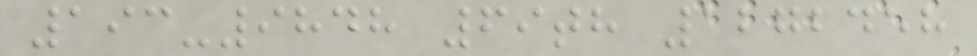193-9848 69th 1272458
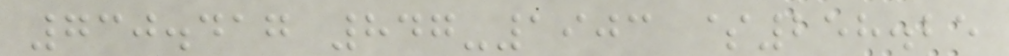730.417 847-1903 $258.25
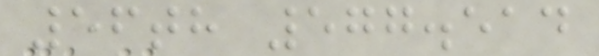56th 577.514
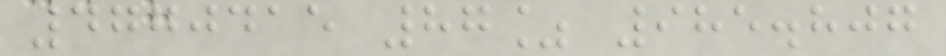4770415 87% 985.807
